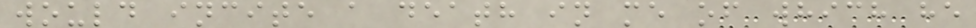would incite a death in me of which he
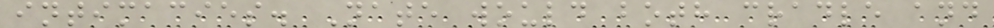intimacies. Nate would both cradle and
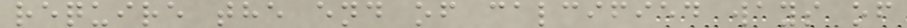require the end of calcified ways of
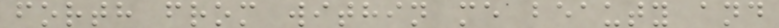forth from within me beauty and
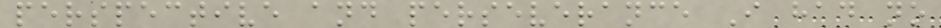perspective and perseverance I had no
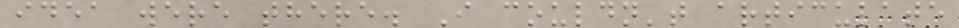idea were there. I couldn't articulate
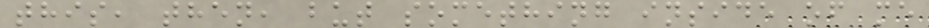this, then, but something inside of me
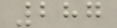287
